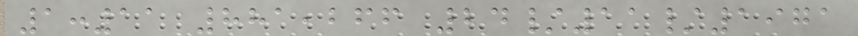1:11 881,266 24/11/1971
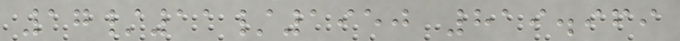17/11/1950 819.969
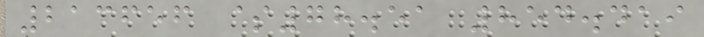213656 $78.51 854.419
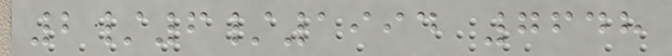2/6/1994 7648
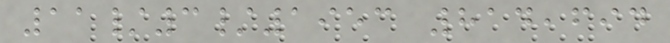11/3/1953 814,694
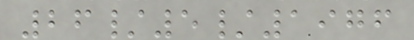26/5/1976
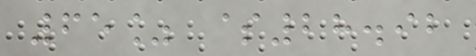65% $28.92
